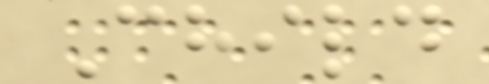Child
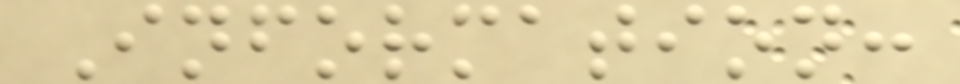Information:
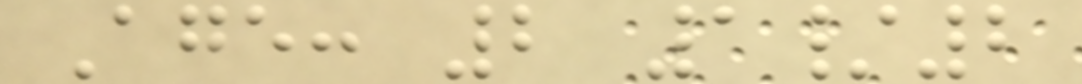Age: 2 1/2
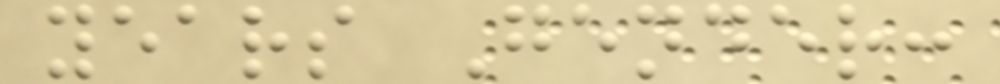years Gender:
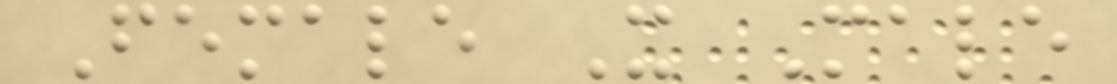Female X Male
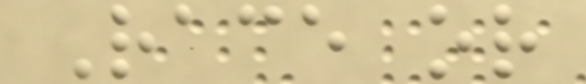Race or
